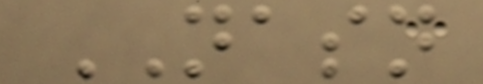NASN
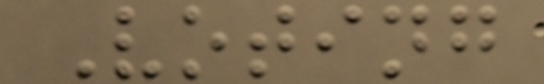Voting
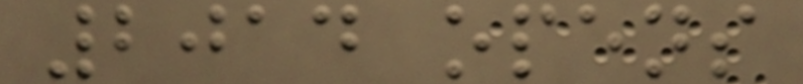2014 opens
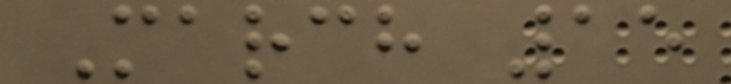March 15
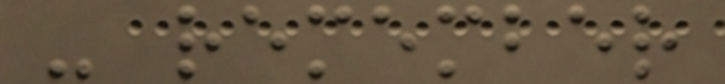- remember
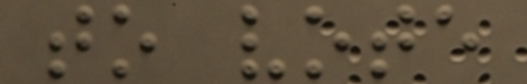to vote
